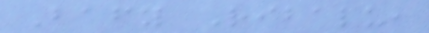Bafy Ribalu,
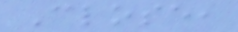Close,
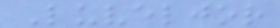Luveljor
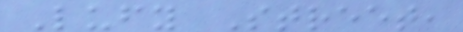Lufy Street,
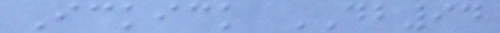Ickick DB94
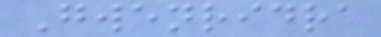Gwenridra
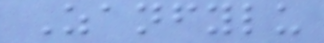Zanfylu
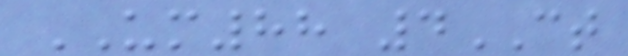UM88 4CT
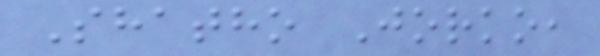Shatho Jorko,
